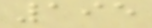195
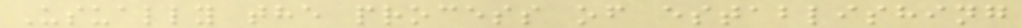Usually the process of establishing
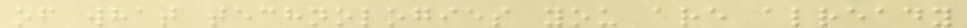of what technologies you are already
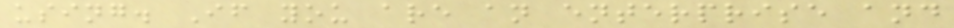using. If you are an enterprise and
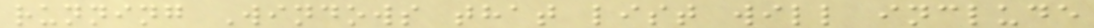running Windows that list will include
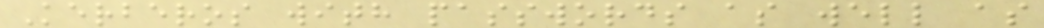Kerberos with passwords as well as
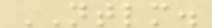NTLM.
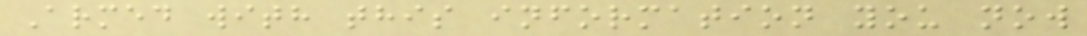Armed with this information you now
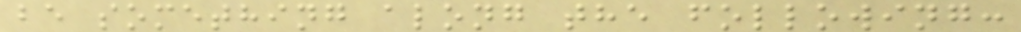be something along the following:
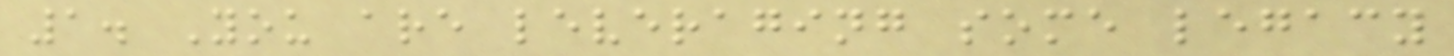1. You are leveraging some legacy
